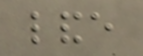lande
